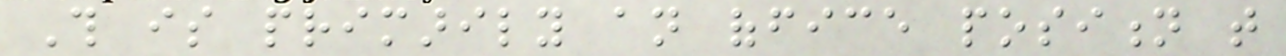This is primarily an office position that
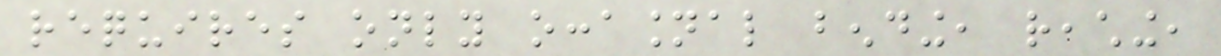requires only occasional bending, reaching,
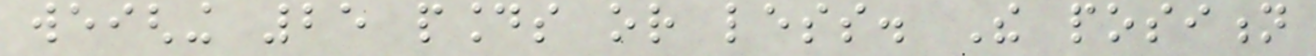weighing 25 pounds or less. The position
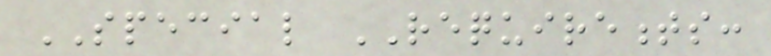SPECIAL REQUIREMENTS:
